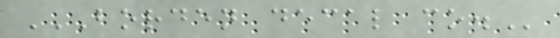BORDEN DECAL CO.
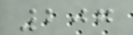207
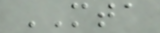MTA
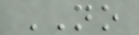NO
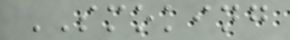SMOKING
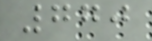770
